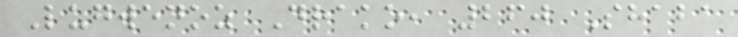Lugwenoz Drako, 260 Shaba
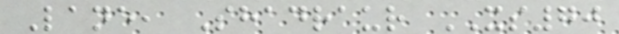Lane, Shadraur XS70
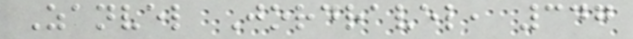Zanvel Jordravel, 347
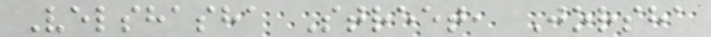Velshasha Street, Jorsha
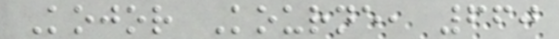Kojor Kourne, 660
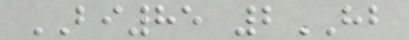BI85 2HB
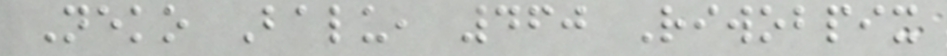Neko Balu, 460 Riwobpix
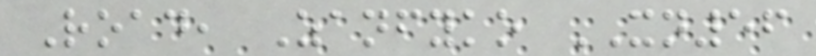Road, Zanfyko XN56
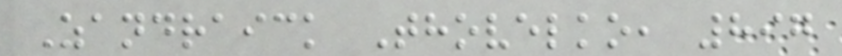Zandraick Thovelko, 897
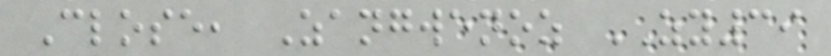Close, Zangwenoz ZY39
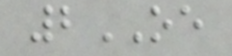2OE
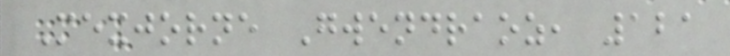Mexjorne Gwendraoz, 121
